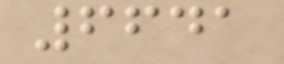6641
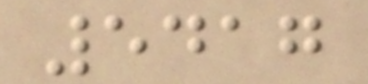5417
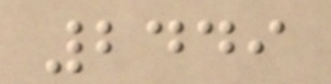2449
